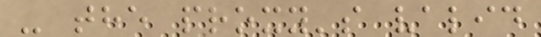- the proxy's valid
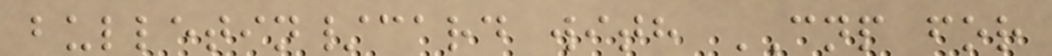bulletin/card with CNP for
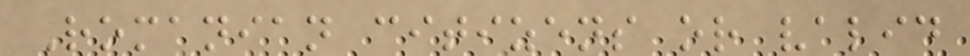Romanian citizens or valid
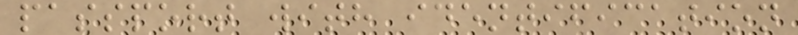passport with identification
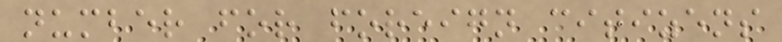number for foreign citizens
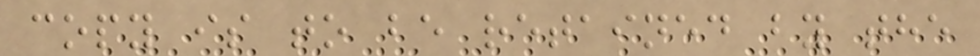copy is to be retained by the
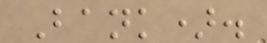Bank).
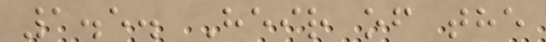1.5. Heir of the
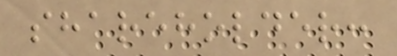shareholder:
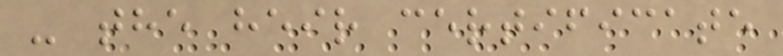- the heir certificate
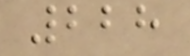228
